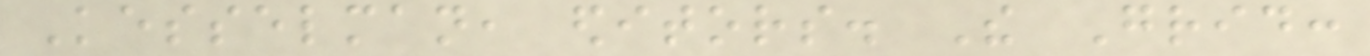Kesselman, editors. The Grid:
